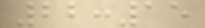22:15
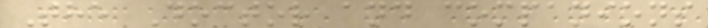The Doctor and companions
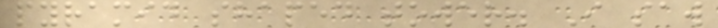pyramid shaped tower. I saw
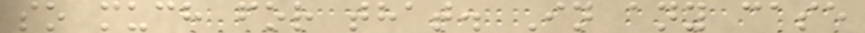so much for that. In any case
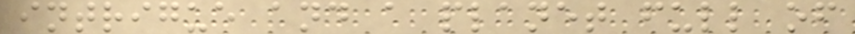intrigue and a planet full of
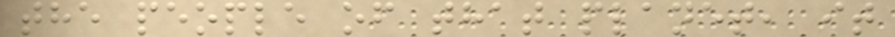the people of that planet, it
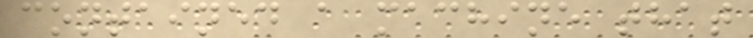contained a machine that
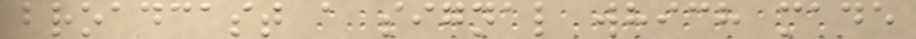broadcast a signal which made
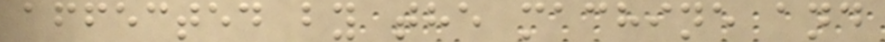affected by the machine and
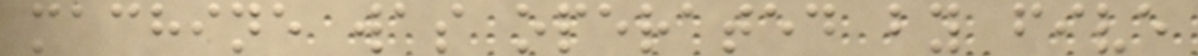machine was operated by five
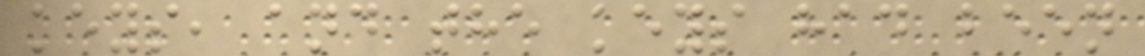keys, and the keys had been
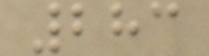283
